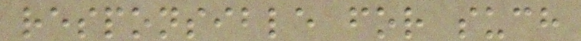responsible for such
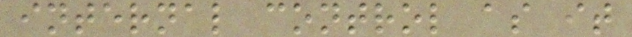internal control as it
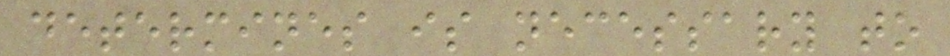determines is necessary to
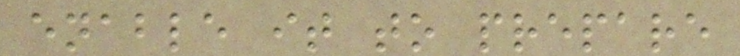enable it to prepare
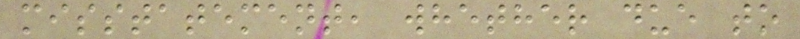misstatement, whether due to
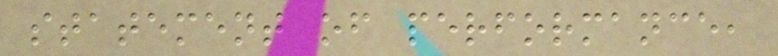statement of performance,
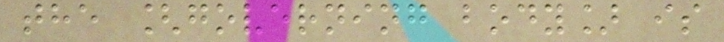the [governing body] is
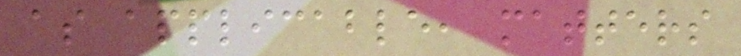as applicable, matters
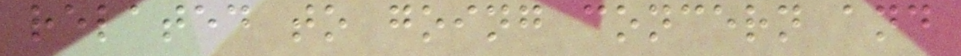related to going concern and
